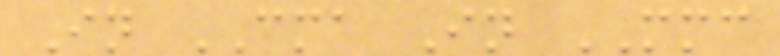In CMA In MMC
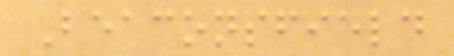Beaconsfield
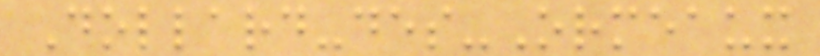Dollard-des-Ormeaux
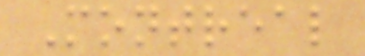Montreal
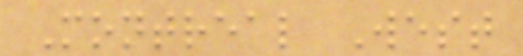Montreal West
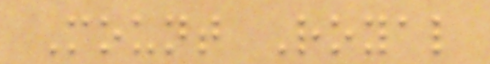Mount Royal
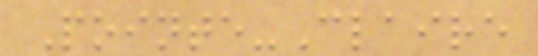Pointe-Claire
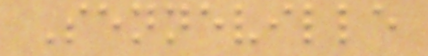Senneville
